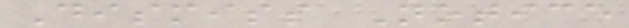Dismiss Notice
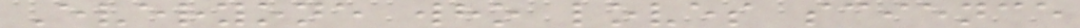Everyone who loves science
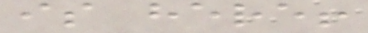is here!
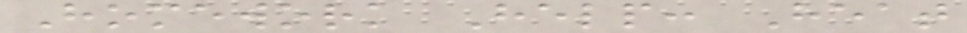Homework Help: Heat
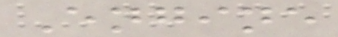Engine
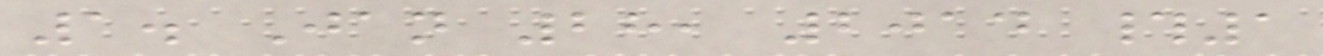1. Jan 28, 2014 #1
